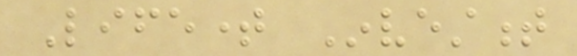Lifetime Investment
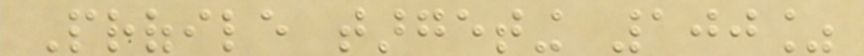Profile targeting 100%
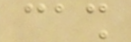cash
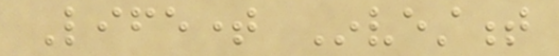Lifetime Investment
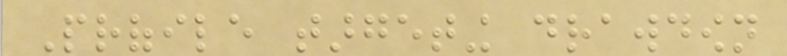Profile targeting drawdown
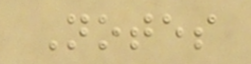Notes
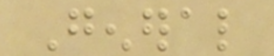General
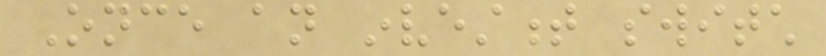Once an investment switch
